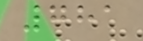781
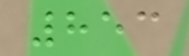853
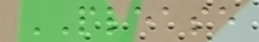PLEASE
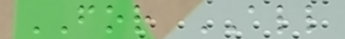FOR ALL
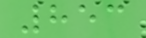853
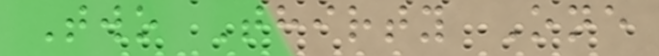Two Thirty One
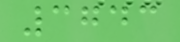3743
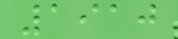1910
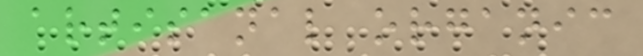artisanal organic
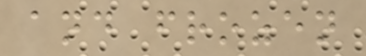and frozen
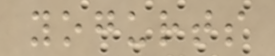yogurts
